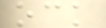ock
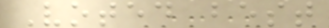Voted best
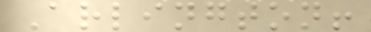Arlington!
